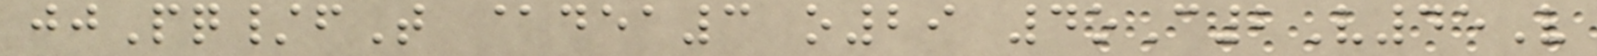jjPq/fT @dea3 o29 4oC2V45V
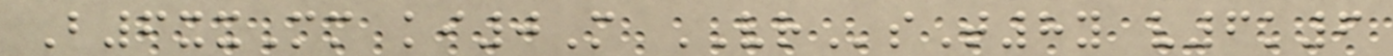B6xxMm ki0M VRsT8y v6k6
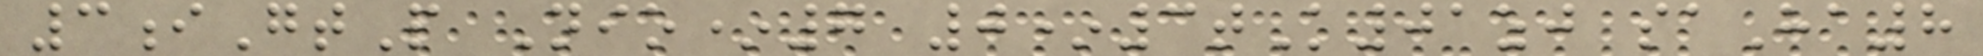3iGtP Nio*7 0*3tK01zj saHa8
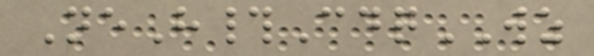NeH#CdqWZ
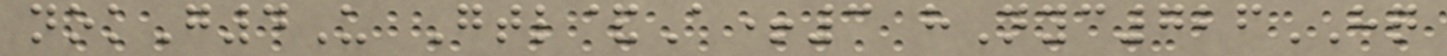nokG4U Gtl&A+3 hNyc726HQ
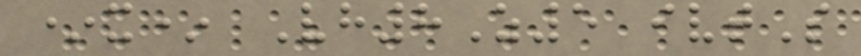*x* Vh8Z5 ivtS
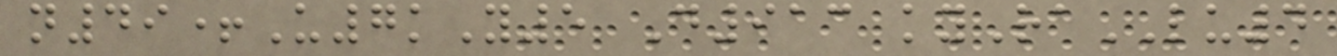n49+U7kY5 D913 kyRaLU4
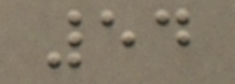54
